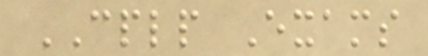CPLP Exams
